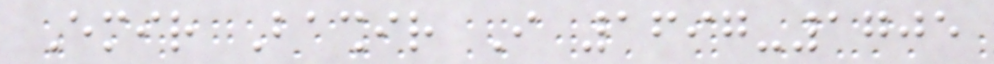Emir Bashir I 1697-1705
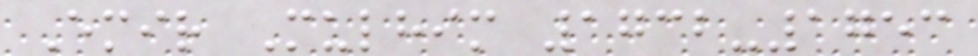Emir Mulhim 1732-1753
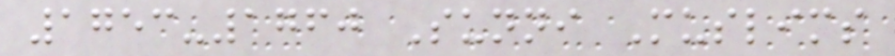1753-1760 Sunni Muslims
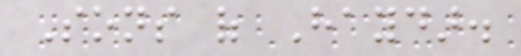Sons of Haydar.
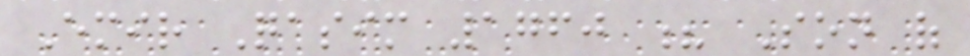Emir Qasim 1760 ? Son of
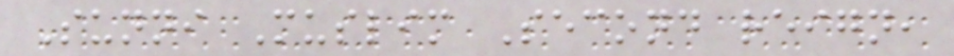Sunni Muslim Second reign,
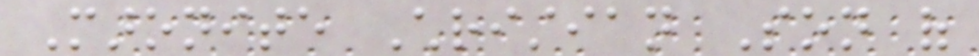Maronite Christian Son of
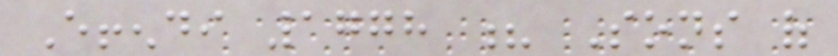Effendi 1778 ? Sons of
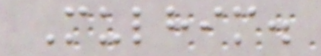Mulhim.
